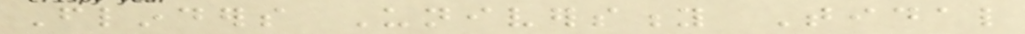Flinders University Tidal
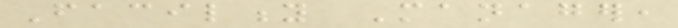Facility Manager,
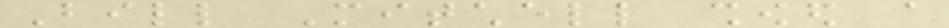Bill Mitchell showed a
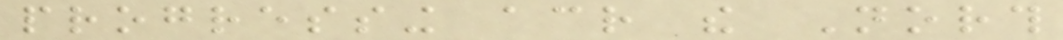progressing across the North
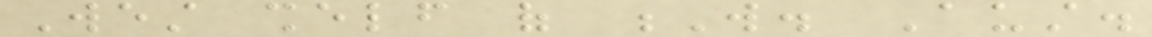West shelf of W. Aust.
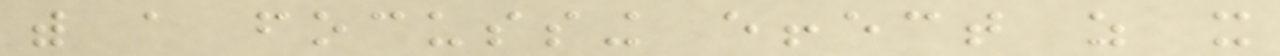with a focussing effect as it
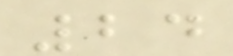24
